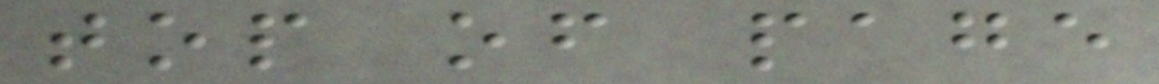top of page
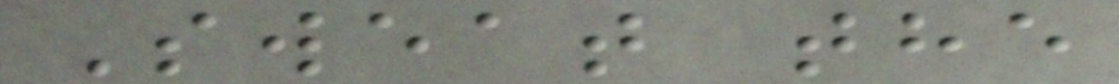Sweat the
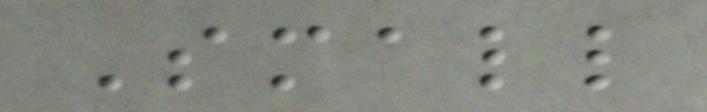Small
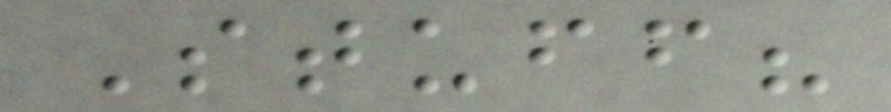Stuff?
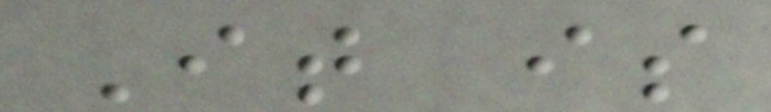It is
